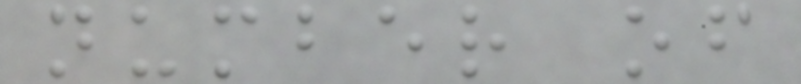number of
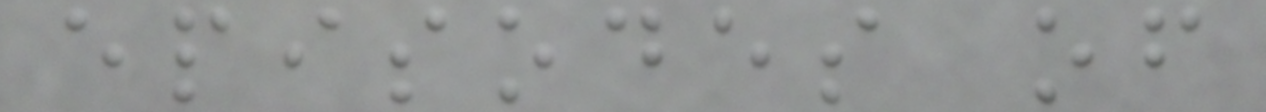episodes of
